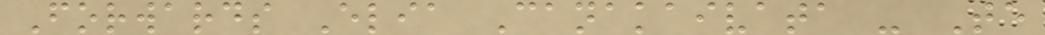Forwards Elia Canakaivata - Te
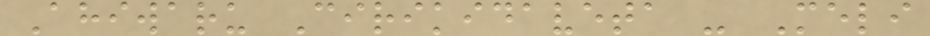Ahiwaru Cirikidaveta - Meli
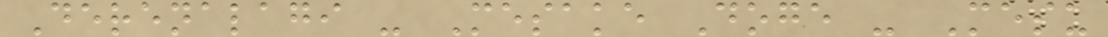Derenalagi - Mesake Doge - Mesu
